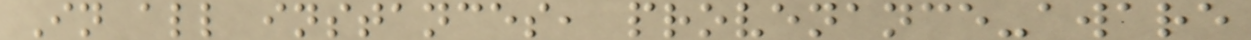In all instances, provenance-aware
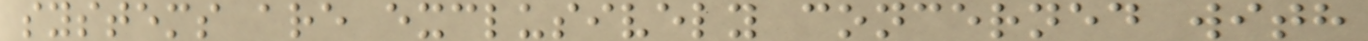systems are exclusively concerned with
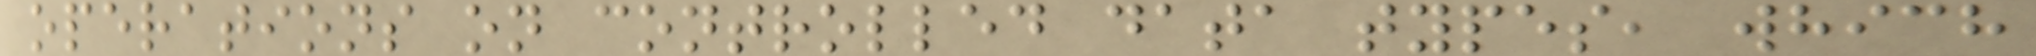operations on controlled data types, which
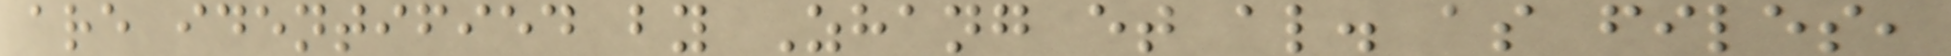are identified by Zhang et al. as files,
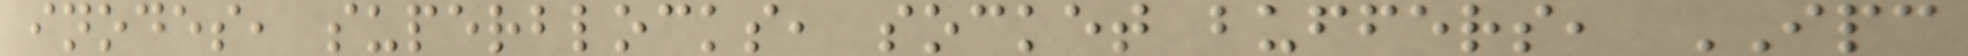inodes, superblocks, socket buffers, IPC
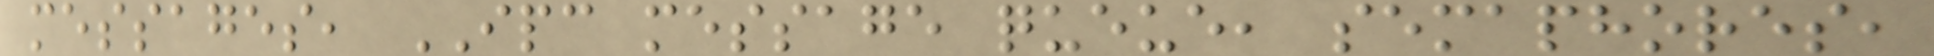messages, IPC message queue, semaphores,
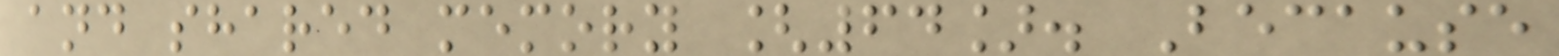and shared memory [64]. Because
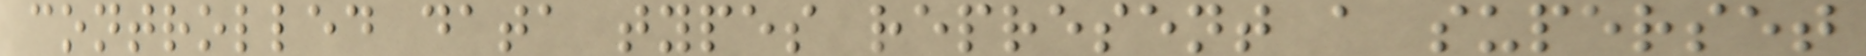controlled data types represent a superset
